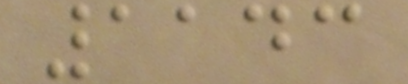1143
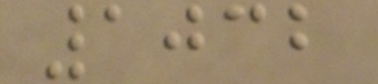1032
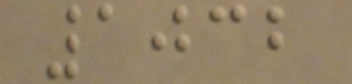1032
